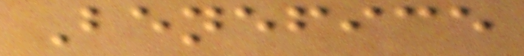Benefice
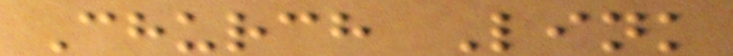Church Link
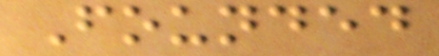Founded
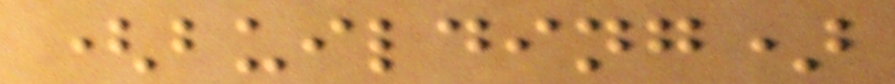(building)
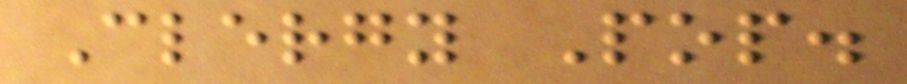Clergy Pop.
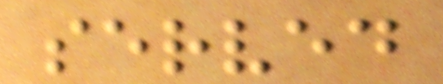served
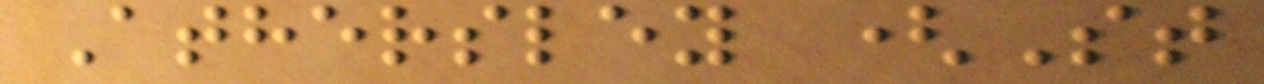Athersley (St
